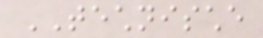TECHNISCHE
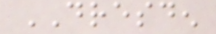DRESDEN
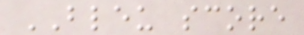BLEU score
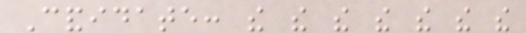Candidate: the the the the the the the
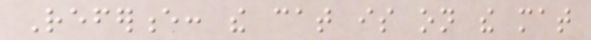Reference: the cat is on the mat
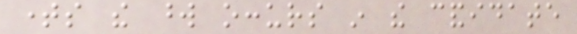times the word occurs in the candidate
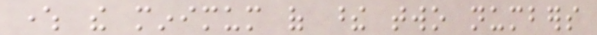where the minimum of these two numbers
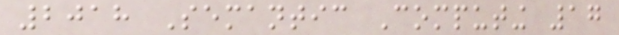2018 Semantic Computing 17
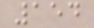154
